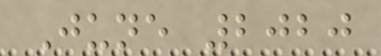June 2020
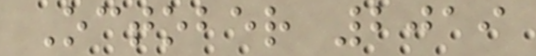October 2019
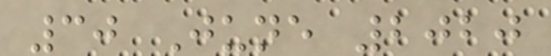30 June 2020
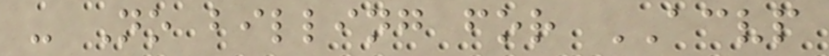- No billing for ACVP
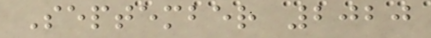September 2020
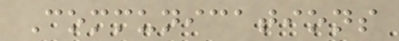Communications
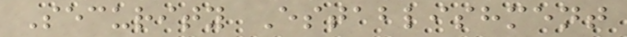Security Establishment
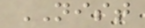NIST
